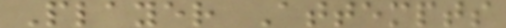Player Attempts
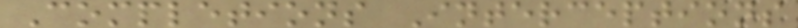Completions Interceptions
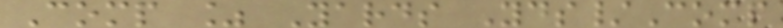Comp % Yards Yds/Comp
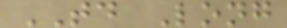TD Long
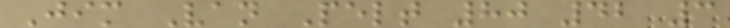Jim Van Pelt 80 42 3
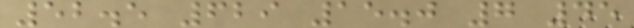52.5 629 15.0 7 45
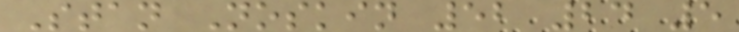Stan Noskin 52 24 5
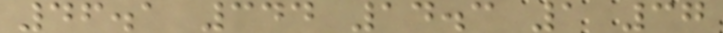46.1 344 14.3 1 37
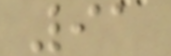91
